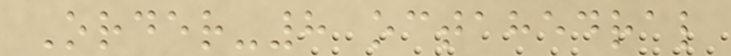Order-8 octahedral
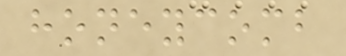honeycomb
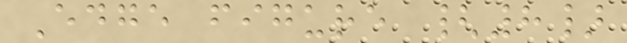Edge figure {8}
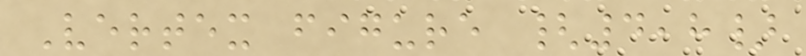Vertex figure {4,8}
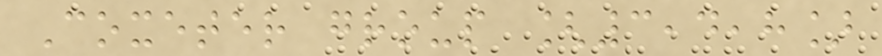Coxeter group [3,4,8]
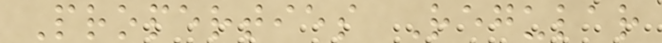Properties Regular
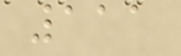111
